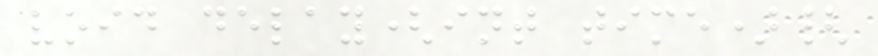void delay(int time){
